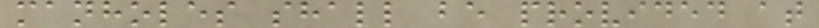manholes shall be provided at
